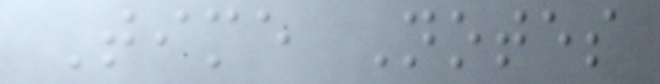Time Notes
